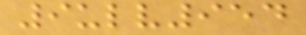9ulv954
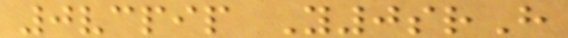0vcpip Y0srH
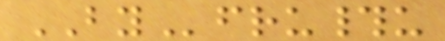BYfru#u
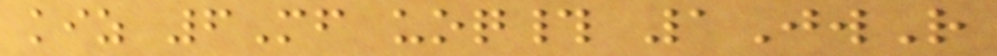kiz 6Mf uoq# 1JwR
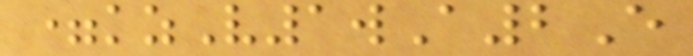=kzV1wA2E
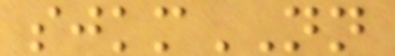sjkmNN
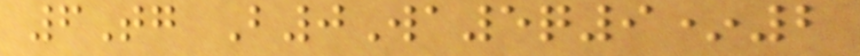6Tg B0Wa5q9*2
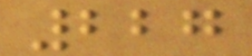227
